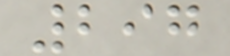297
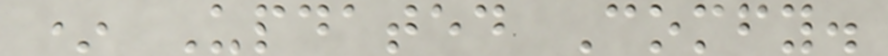* Updated Comfy.
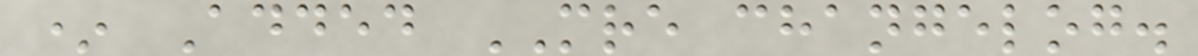* Added MRE changelog.
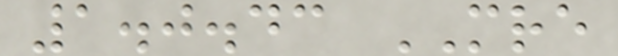1.0.43 MRE
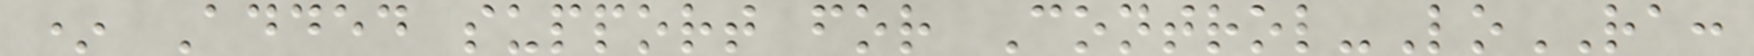* Added support for Control-LoRA:
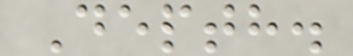Depth.
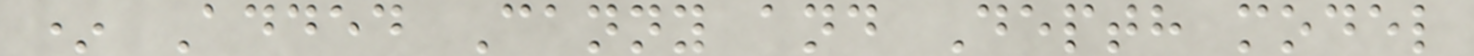* Added Canny and Depth model
